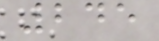245
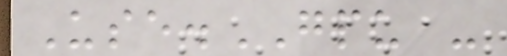Use.GPU -
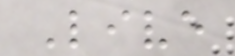Live
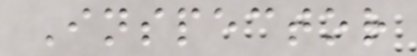Inspector
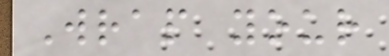Wrap your
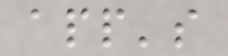app's
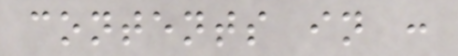contents in :
